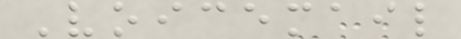Voicemail
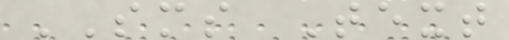SMS Text
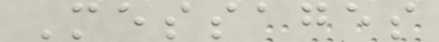Messages
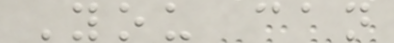You can
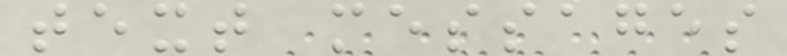text messages
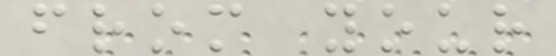from your
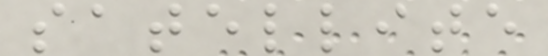satellite
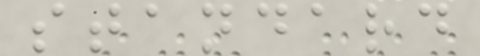standard
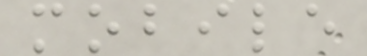mobile
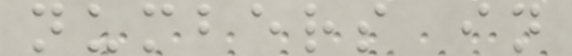numbers in
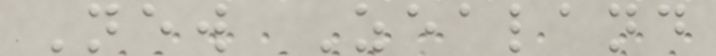New Zealand
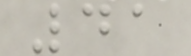41
